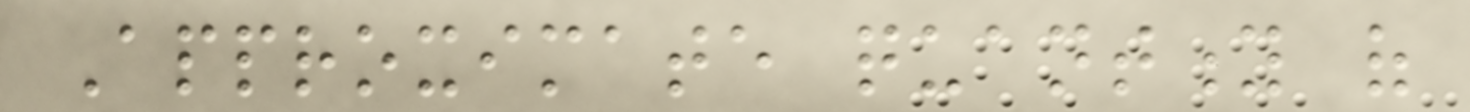Approximate quantity of
